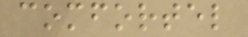comfortel
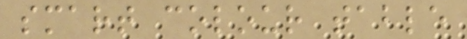smart colour table
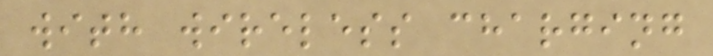with wireless charging
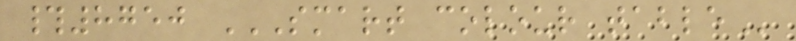#8750 SMART COLOUR TABLE
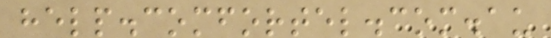help.comfortel.com.au
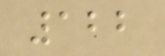122
